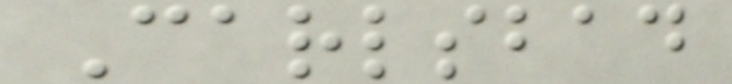Carlsbad
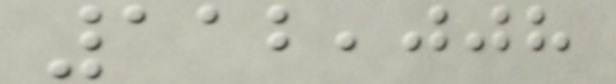112,008
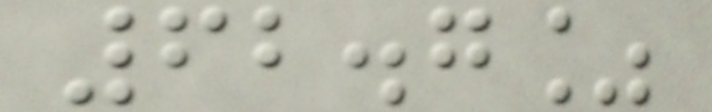62.7%
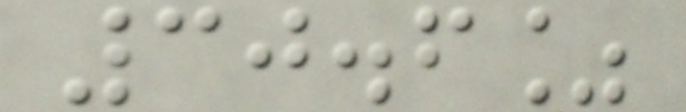30.6%
